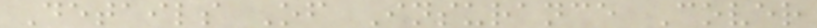Details Of Insurance Cover
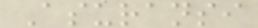Asuransi
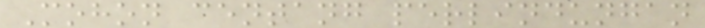Mohon centang perlindungan
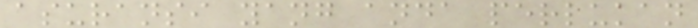asuransi yang anda perlukan
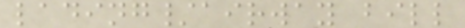lading/airway bill
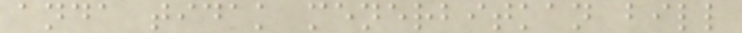anda tidak menerbitkan bill
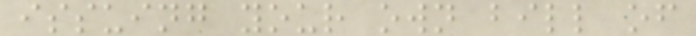issuing your own bill of
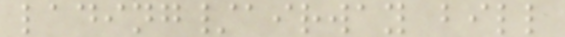lading/airway bill
